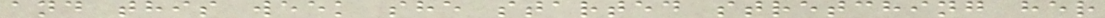and this week she started stretching her
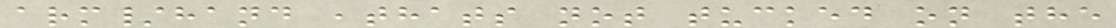arm/hand ,thats not tucked on the
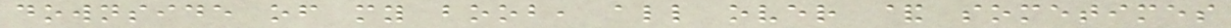downside of my boob, all over & sometimes
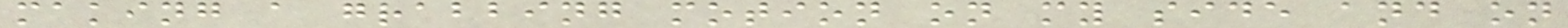making a grabbing motion on my side and on
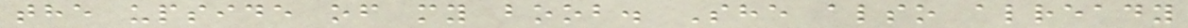the upside of my boob. She also already
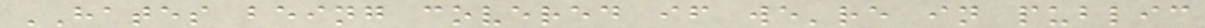HATES being covered if we're in public
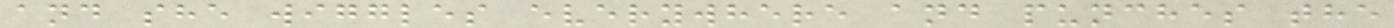and she wiggles everywhere and punches the
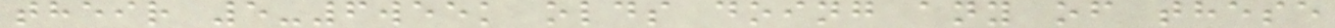their 5-6week olds doing any of these
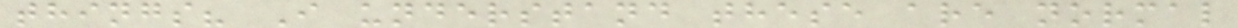things? I understand these are normal
